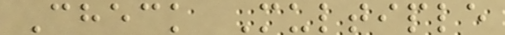Check Multiple
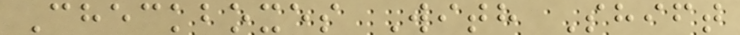Checkboxes With Shift
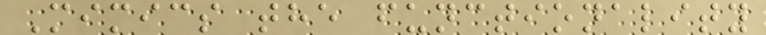Mimics the functionality
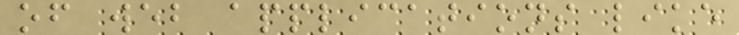of web applications like
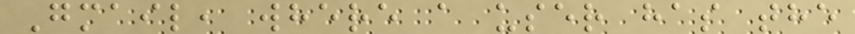Gmail, where a user has the
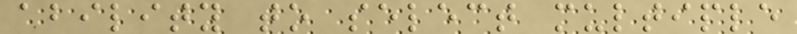ability to select multiple
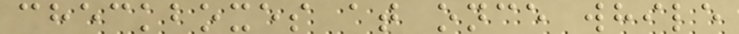checkboxes at once while
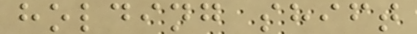holding shift
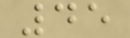45
